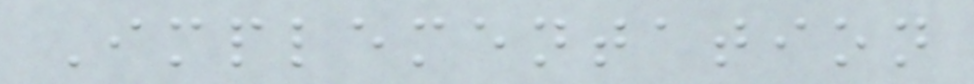Implementation
